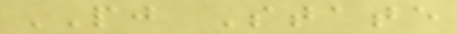PJ State
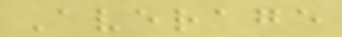Average
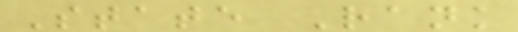State Rank
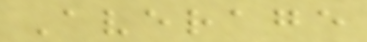Average
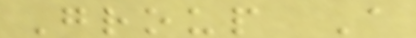Group A
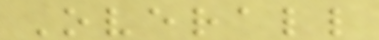Overall
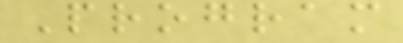Program
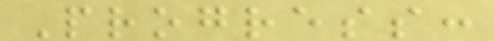Progress:
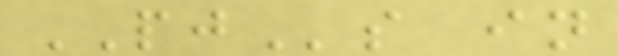PJs in
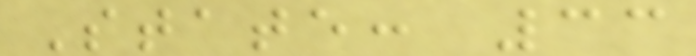State: 33
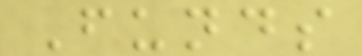Funds
